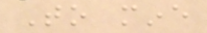To mine
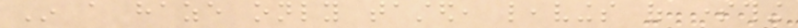In a haze only tasted, leavings of something
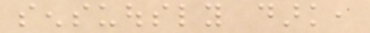sensuously dark,
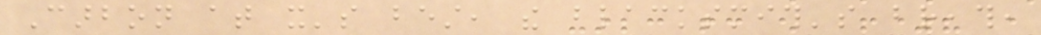Carbon at it's best, the blacksmith's breath,
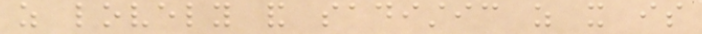as lovely and sadistic as it is
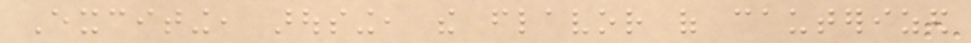Exciting, arousing, the flavor of cauterized
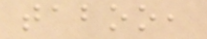taboo,
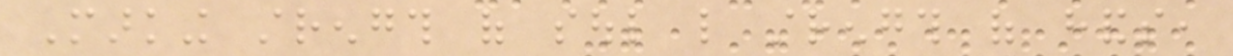Marking strength of soul like strength of hands,
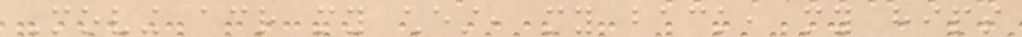Moving across my chest, my back, my hips
